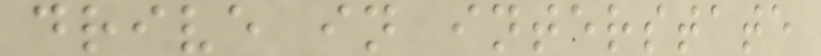drive in interstate
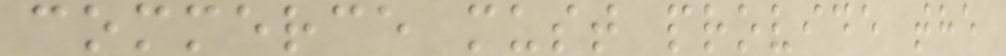commerce must provide the
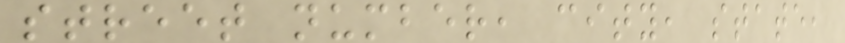street number, city, state,
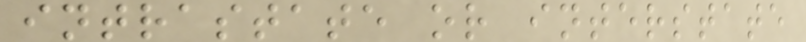intrastate or interstate
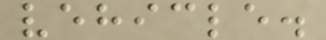vehicle.
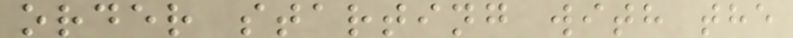order starting with the
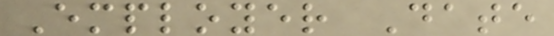Employer Date
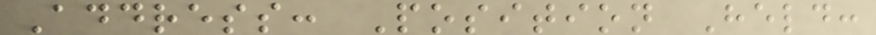Address: Position Held:
